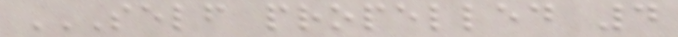SELF PROPELLED 4
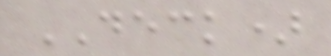DECK)
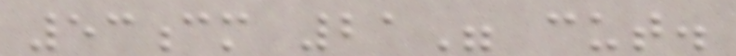53cm 21" cut.
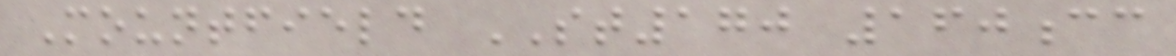Mountfield ST170 160cc
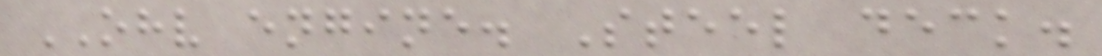OHV engine. Steel deck.
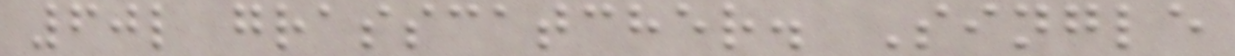60l grasscatcher. Single
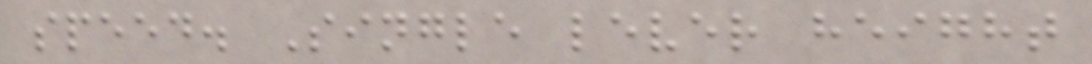speed. Single lever height
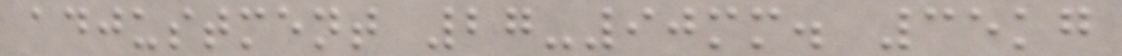adjustment 27-90mm. 35kg
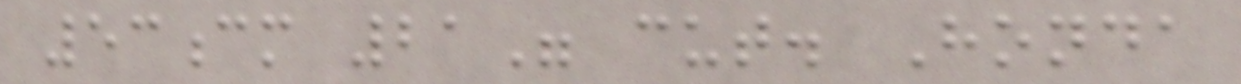53cm 21" cut. Honda
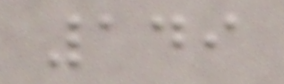149
